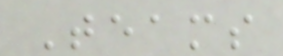Teams
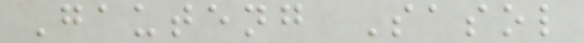Gauteng Sasol
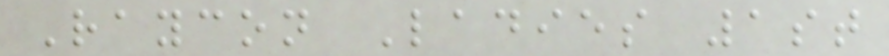Raycon Ladies 1st
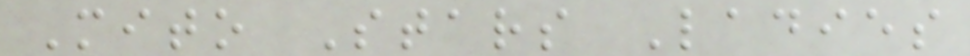Mito Stars Ladies
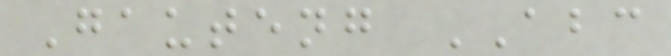Gauteng ABC
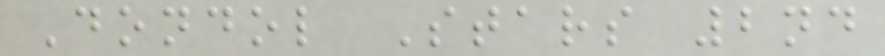Dondol Stars 2nd
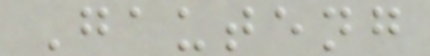Gauteng
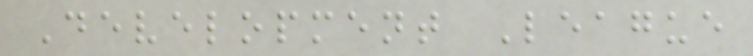Development League
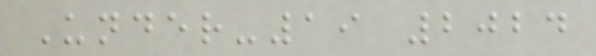Under-19 2024
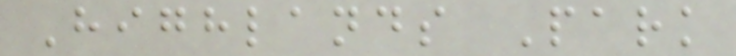Highlands Park
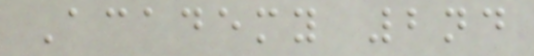Academy 2nd
